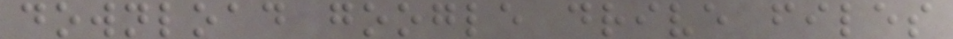download google drive files
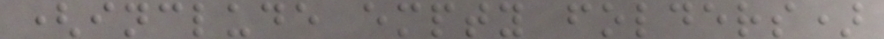(include empty folders)
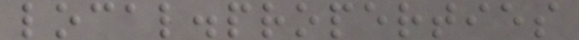local.properties
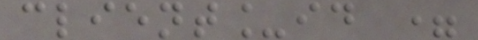client_id =
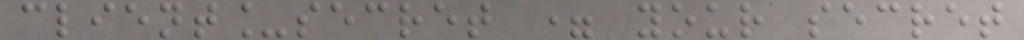client_secret = your secret
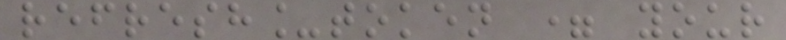refresh_token = your
